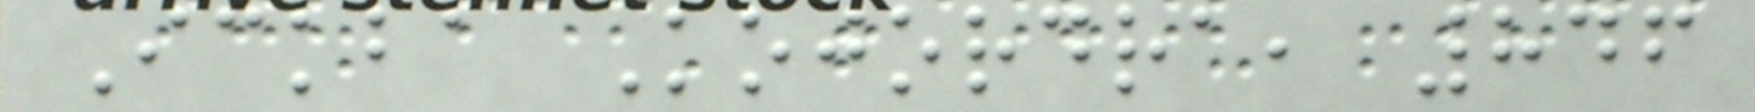Ickba Kojordra, 846
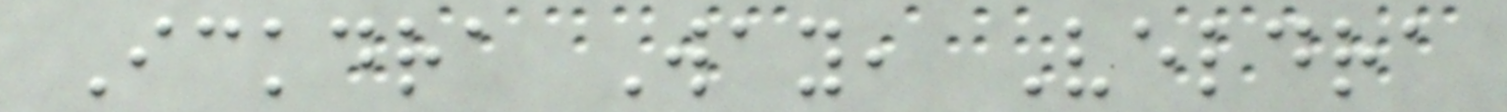Ickdra Way, Veldra
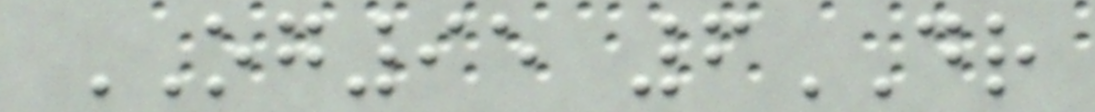OG95 6DR
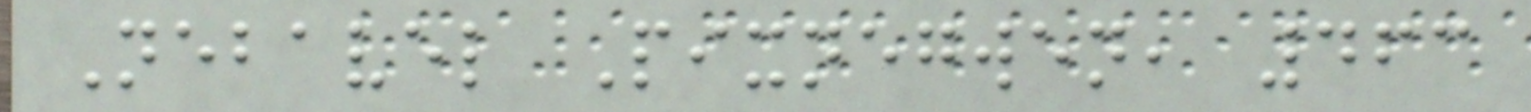Nebavel Pixnegwen, 463
